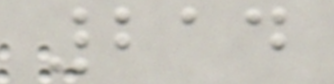214
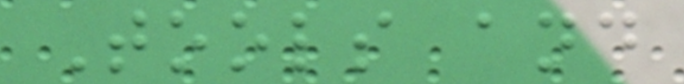Tools and
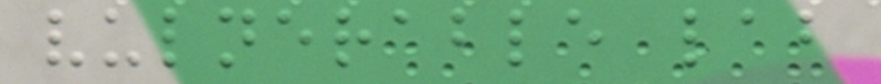vulnerable lab
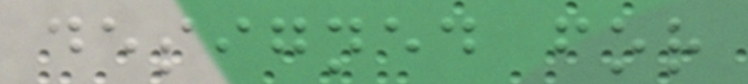designed for
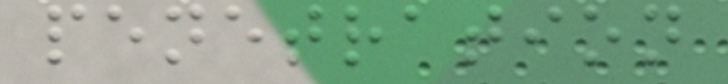penetration
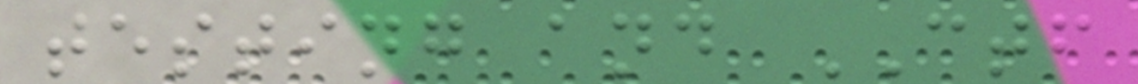testing and CTF
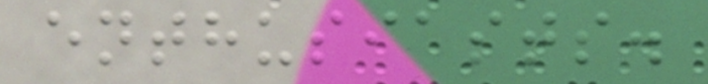enthusiasts.
